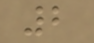2
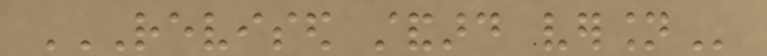REVISED STANDARD VERSION
